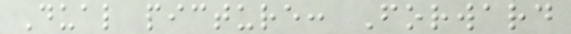Dual picture: Forward
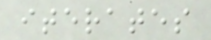iterates
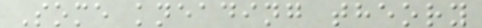Some kneading theory
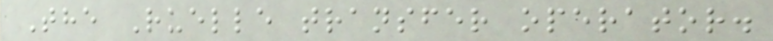The Ruelle transfer operator.
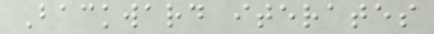Backward iterates
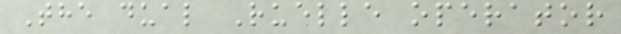The dual Ruelle operator
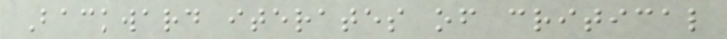Backward iterates of critical
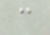c
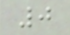0
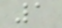1
